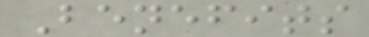Benefits
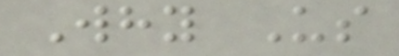Why Us
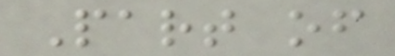Part of
